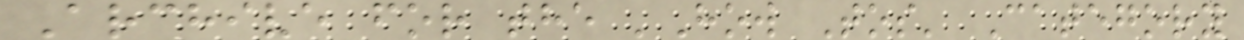Archive for the 'How Tos' Category
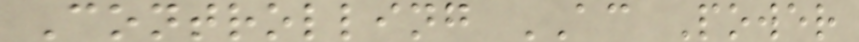Controlling AC Power
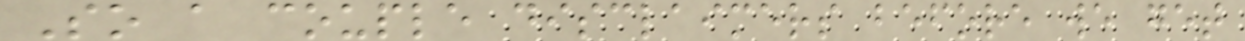So a couple disclaimers before we get
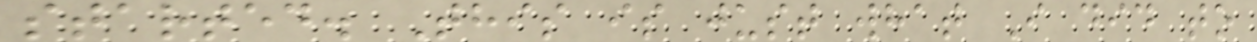started. This is just what I did to
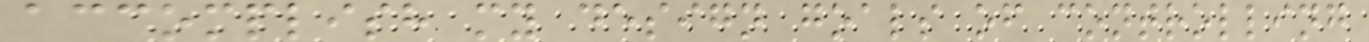accomplish my design goals of controlling
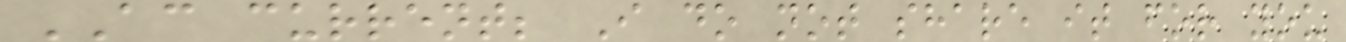AC current; I do not share it for you
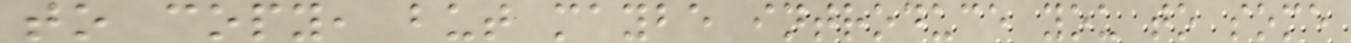to copy, but maybe introduce you to some
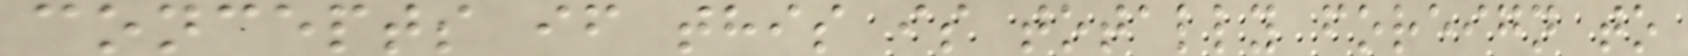concepts if this is totally foreign to
